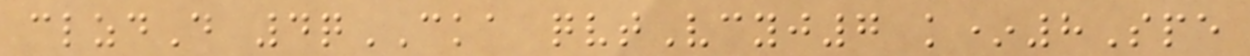clzdD 4qCKA qvtVcyj7 k*8Spe
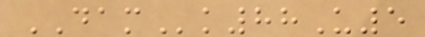DAMk88U5
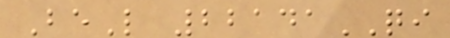BeL 22141QI
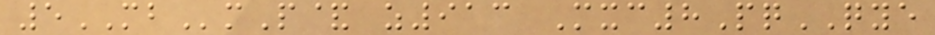5MBmP& z913 Mxc8PqQYE
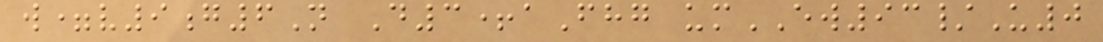w=v9g6N D3+aFhg umEW93/U0
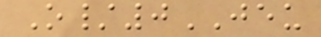O/0JEU
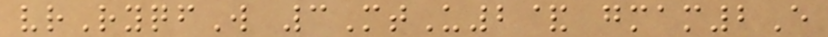vrRyqfW 3MtU2& gmam2E
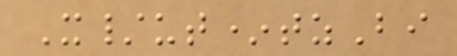X/ut*tzBi
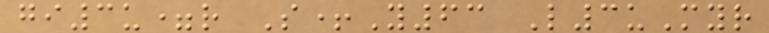gi3u=r S+Y63 L3uMyr
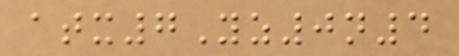atx7Yz0n4
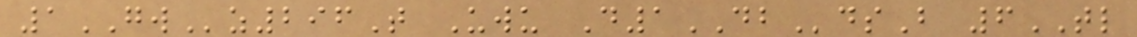1GWz296T Uwu D1DBdsB 6TL
